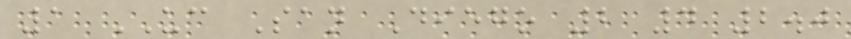1 UC San Diego 2 4 2.0
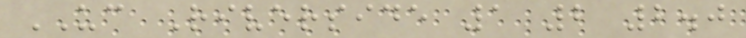UC Riverside 1 2 2.0
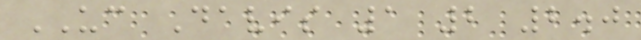UC Davis 1 2 2.0
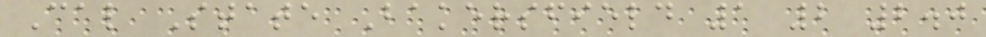Cal State Bakersfield 1 2 2.0
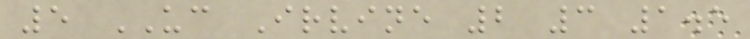5 UC Irvine 2 3 1.5
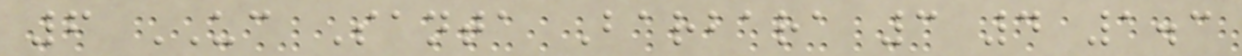6 UC Santa Barbara 3 4 1.3
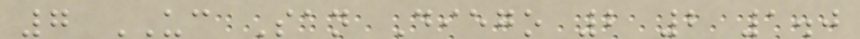7 UC San Diego 2 2 1.0
